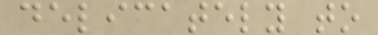delicately to
